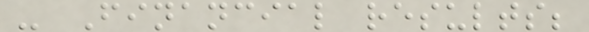- Financial results;
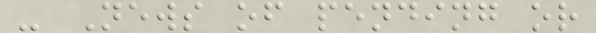- News of pending or
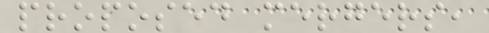proposed mergers,
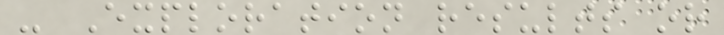- Exploration results or
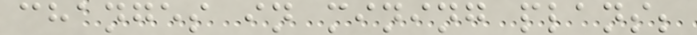changes in mining plans;
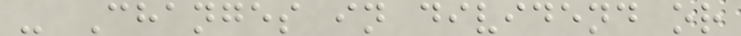- Changes in dividend or
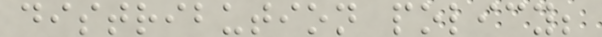distribution policy;
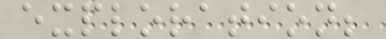exploration;
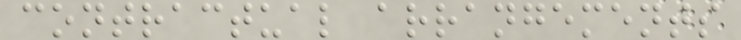contractual arrangements
